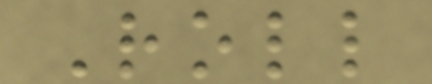Roll
